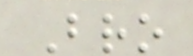Bro
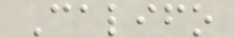Califo
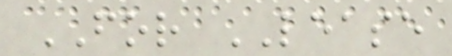FOR LEASE
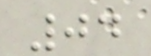04
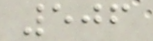506
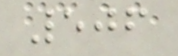506
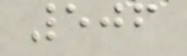506
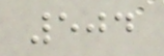504
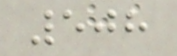508
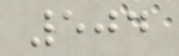504
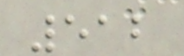512
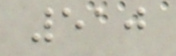510
